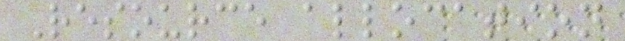Resource allocation
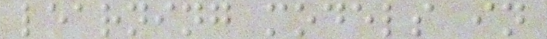learning models in
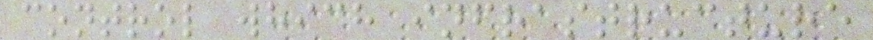control which infrastructure
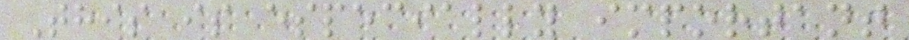This is especially important
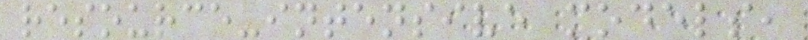resource-intensive models,
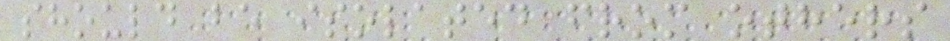should be isolated from others
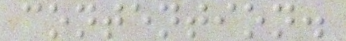contention.
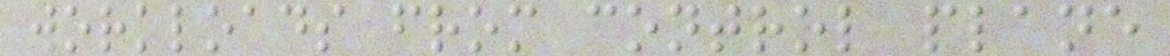workloads from control plane
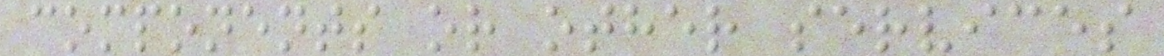components or other services
